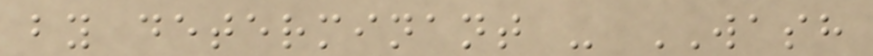by determinant - WASH
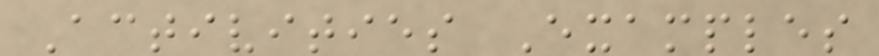Activities Examples
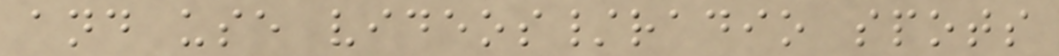and use videos/radio spots
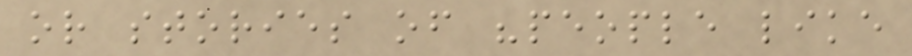or stories of "people like
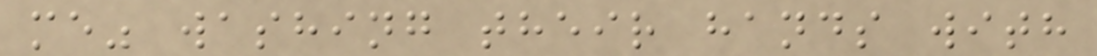me" washing their hands with
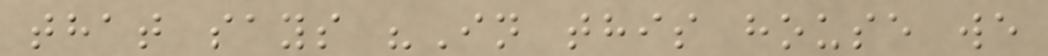that says "In this house we
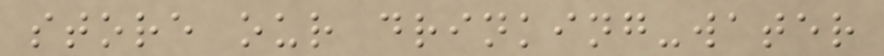store our drinking-water
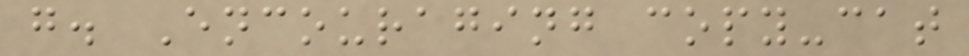g. Encouraging copy-cat
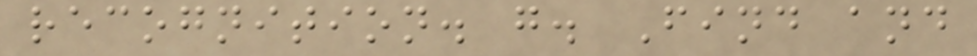recognition. g. Find and
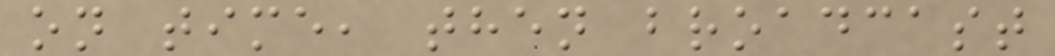on time, then broadcast
